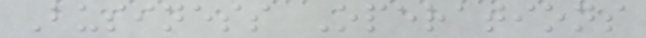Business Operations
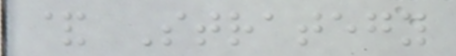& Strategy
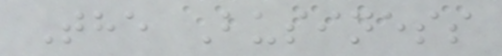The Business
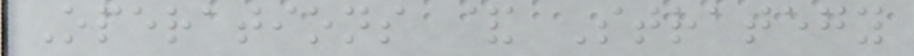Operations & Strategy
